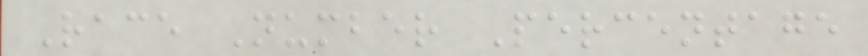Race Number Percentage
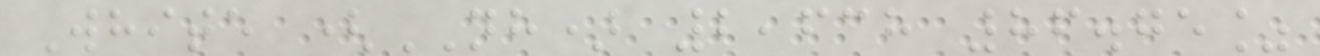White (NH) 2,638 86.75%
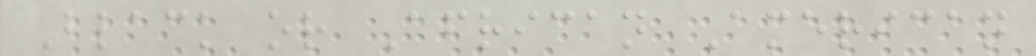Black or African American
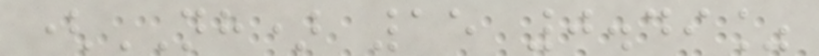(NH) 15 0.49%
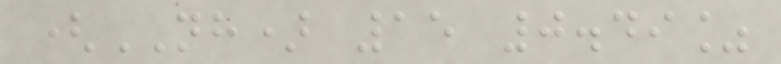(NH) 15 0.49%
